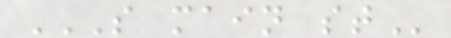S MAIN ST
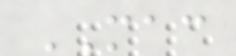MAC
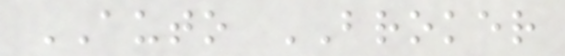AUTO BROKER
